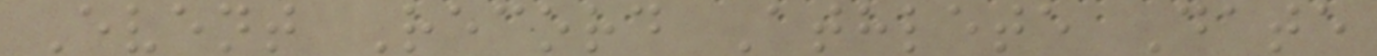Event Record Athlete Date
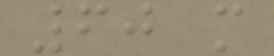60 m
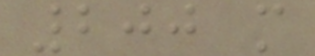200 m
